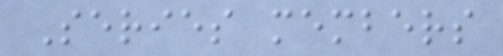Series members
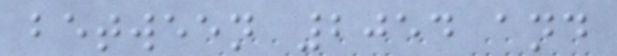between 2054 and
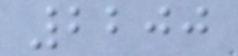2200
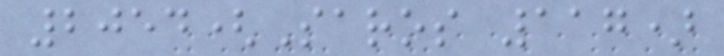2054(Saros 117)
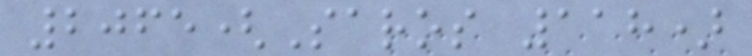2065(Saros 118)
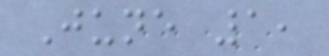June 1,
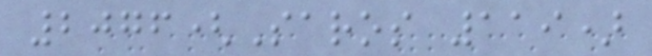2076(Saros 119)
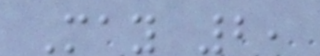May 2,
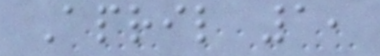April 1,
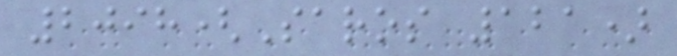2098(Saros 121)
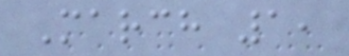March 1,
